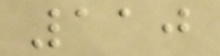110
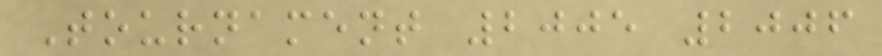Tournament 2005 2006
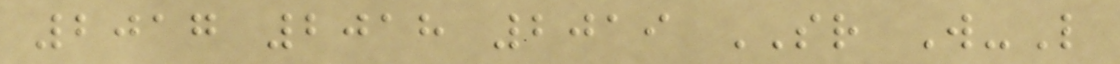2017 2018 2019 SR W-L
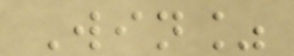Win%
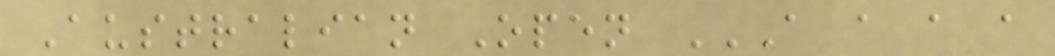Australian Open A A A A
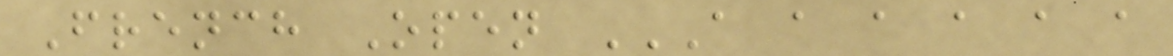French Open A A A A A A
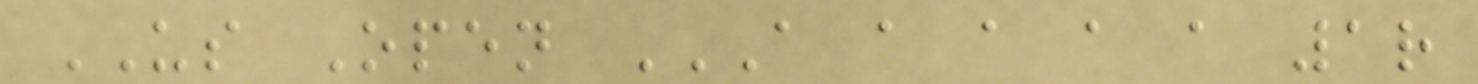US Open A A A A A 1R
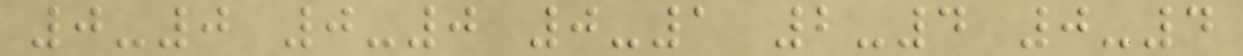0-0 0-0 0-1 2-4 0-4
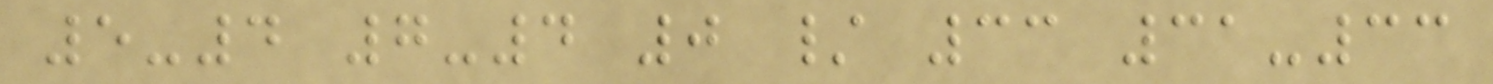5-4 7-4 0 / 33 31-33
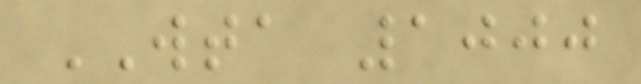WTA 1000
